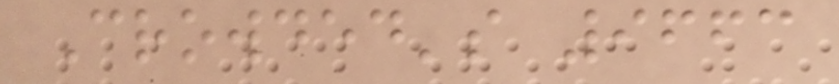Crowded's 9663
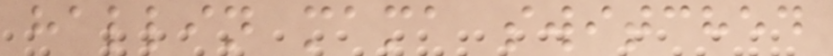hallin mama switched
